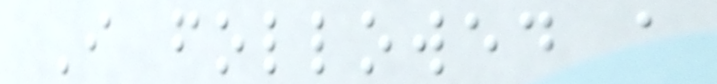I followed a
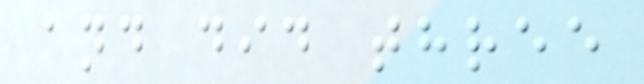and did three
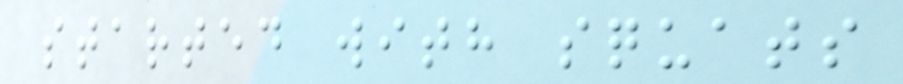started with squats
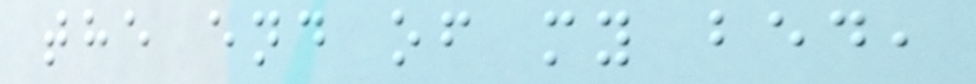the end of my bed,
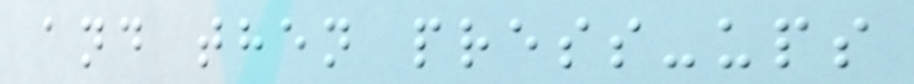and then press-ups
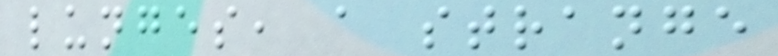lunges, a strange
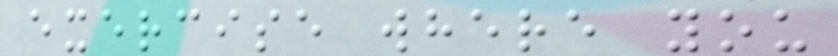exercise where you
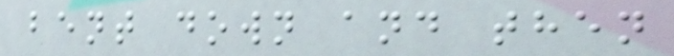bent down and then
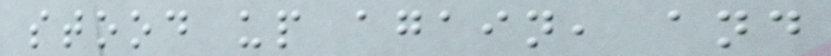stood up again, and
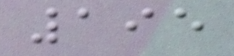195
